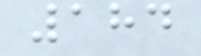184
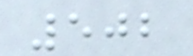502
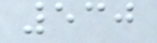530
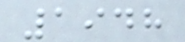1948
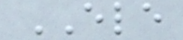ELE
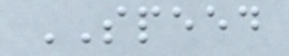SPEED
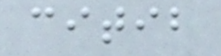citib
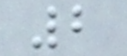2
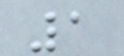1
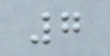7
